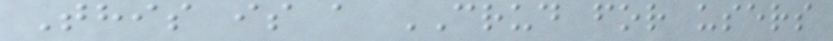This is a CRUD for users
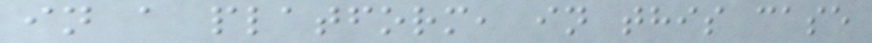in a platform, in this case
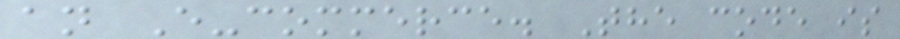an E-commerce. The code is
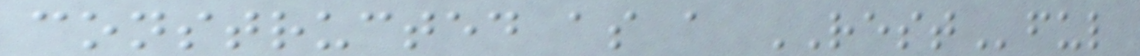constructed as a RESTful
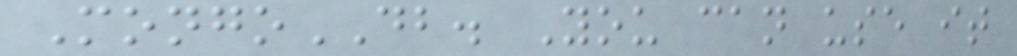MongoDB. You can use it
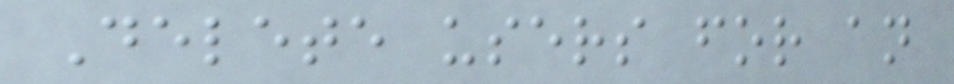Delete users for an
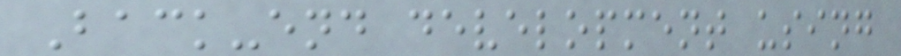Back-end development using
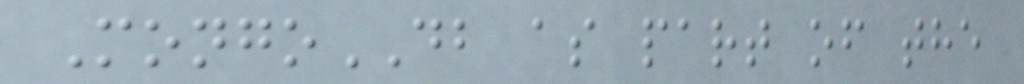MongoDB as part of the
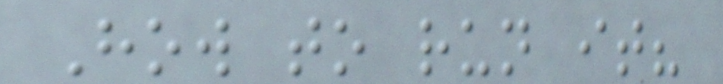How to run it?
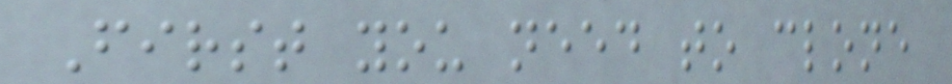First you need to clone
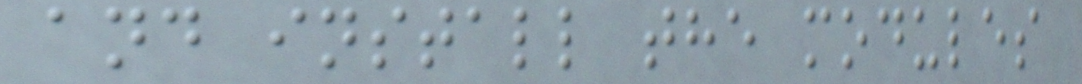and install the modules
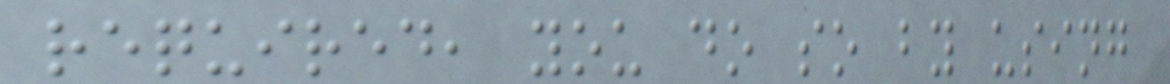required, you do so by using
